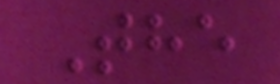The
